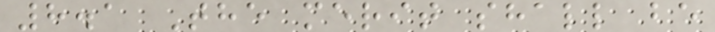8.1 The merit shall be
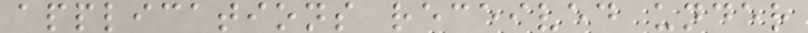applications received under
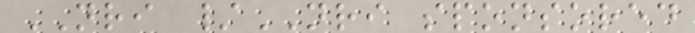NRI /NRI sponsored
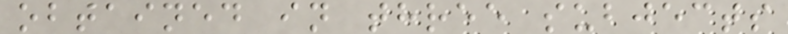obtained in three subjects
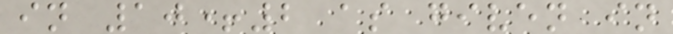in 10+2 as given in
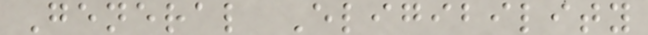General Eligibility
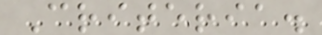Criteria.
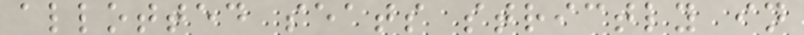allotted seats strictly in
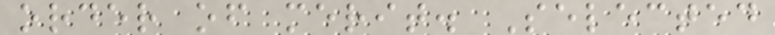order of merit. Selected
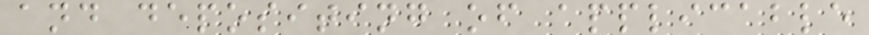and depositing of applicable
